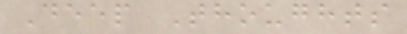Deep Thoughts
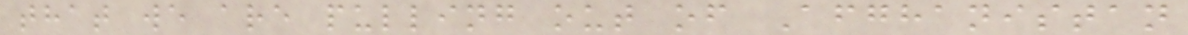that we are pulling out of Afghanistan
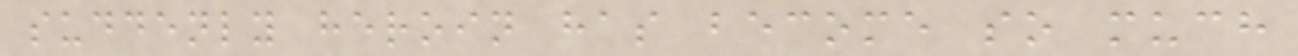suddenly heroin has become so much
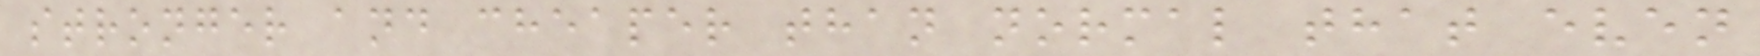stronger and cheaper than normal that even
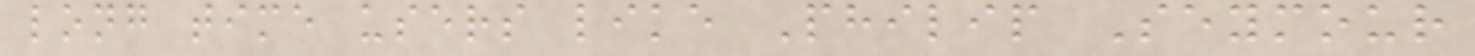long time users like Philip Seymour
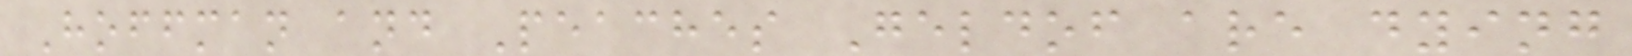Hoffman and Peaches Geldof are dying
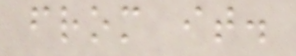from it.
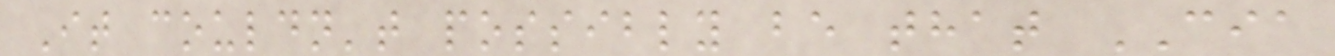It couldn't possibly be that CIA
